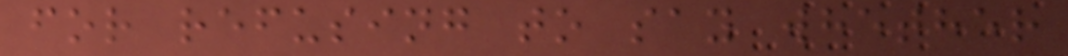for refusing to say whether
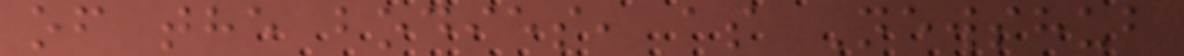of the bodies, as Newshub
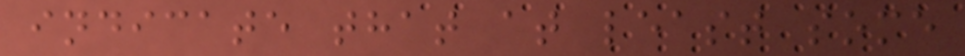indicate that at least some
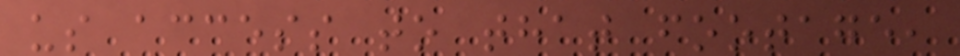us access to that footage,
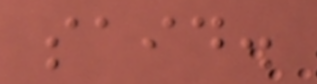said.
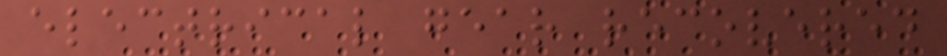electrical gear recovered
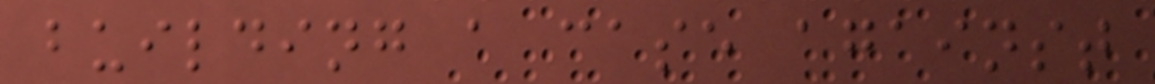building a case against
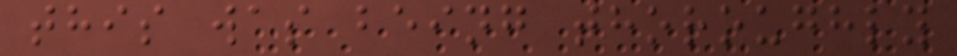this was being thoroughly
